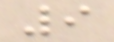9
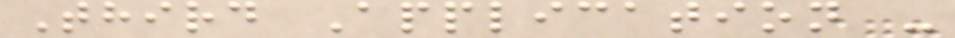Third Application -
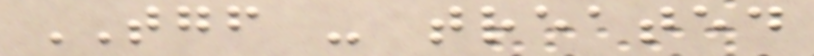TGF - treated
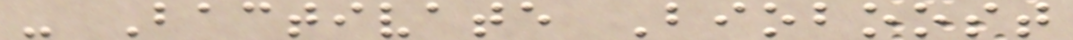- Bactivate Bioboost
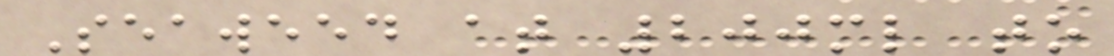Seaweed at 200ml to
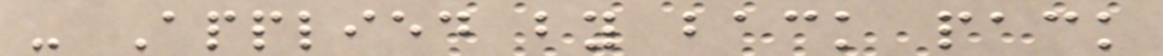- Applied by back pack
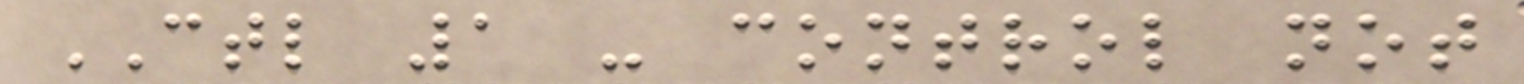CTL 1 - control not
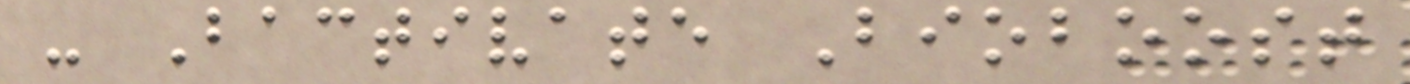- Bactivate Bioboost
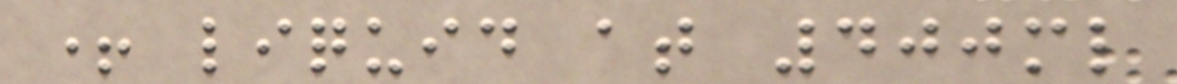+ liquid at 400ml
